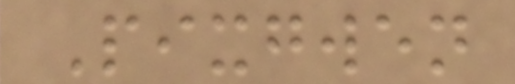Pixgwen
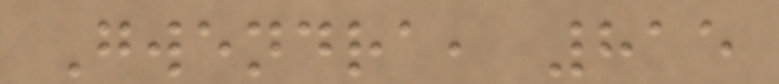Gwendra, 815
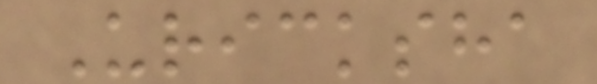Uricksha
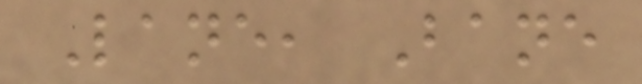Lane, Bane
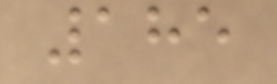185
